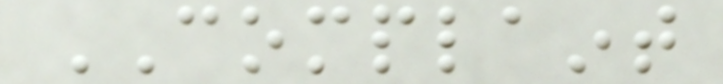COMPLAINT
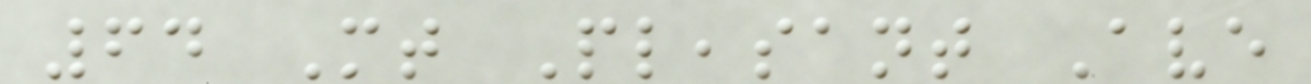64 Mt Pleasant Ave
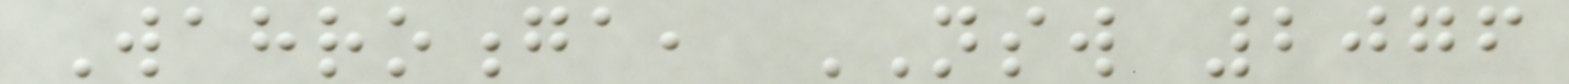Wahroonga, NSW 2076
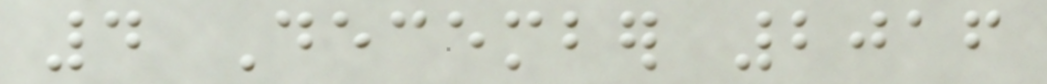4 December 2016
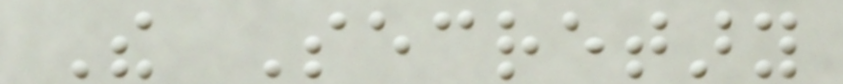The Secretary
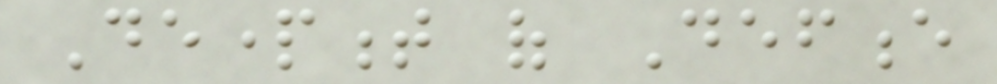Department of Defence
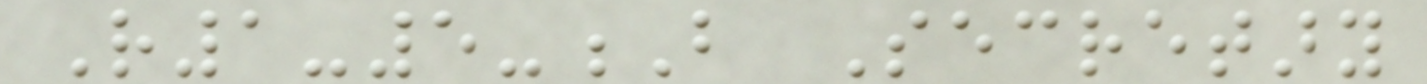R1-5-B Secretary
